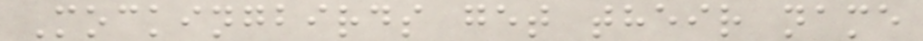Mockingbirds get their name
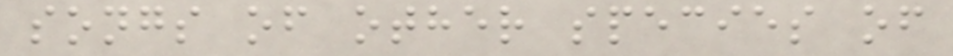songs of other species of
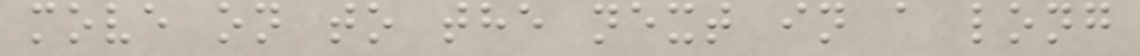move on to the next in a long
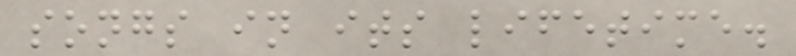songs in its lifetime.
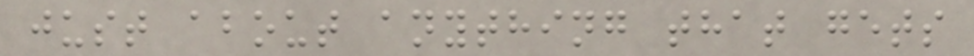just about anything that gets
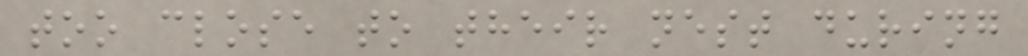too close to their nest during
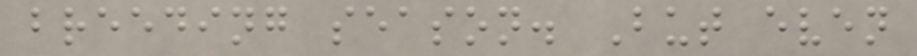breeding season. But even
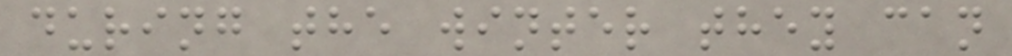during the winter they can
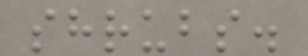shrubs.
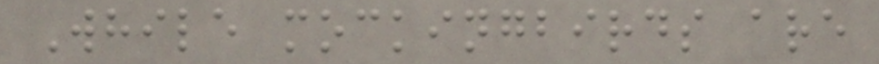While mockingbirds are
